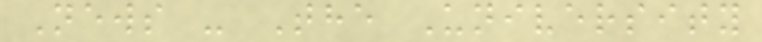News - The University
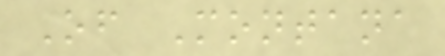Of Montana
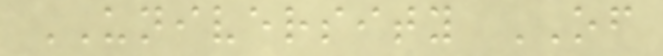UNIVERSITY OF
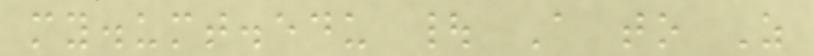my.umt.edu | A to Z
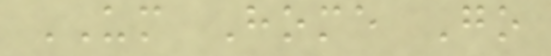UM Home Go
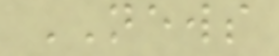NEWS
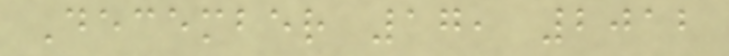December 17, 2012
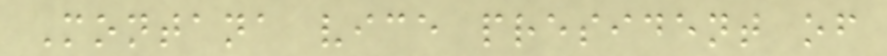Montana vice president of
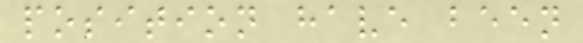position have been
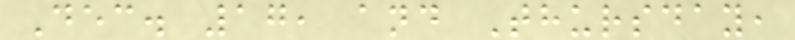Dec. 17, and Thursday,
